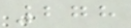278
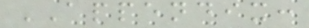APPENDIX:
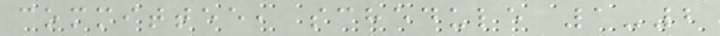committee, schedule 1-2
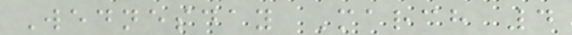Wednesday March 4
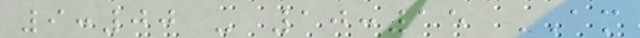9:00 - 10:15 AM
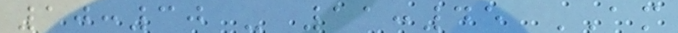10:30 - 11:45 AM
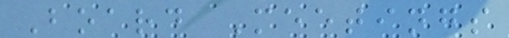Board Meetings
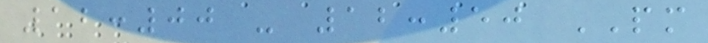12:00 - 12:50 PM
